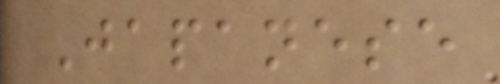Japanese
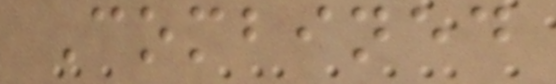Combined
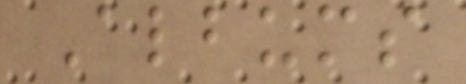Albums
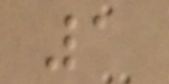1
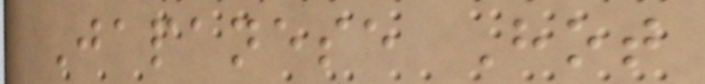Japanese Hot
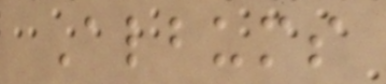Albums
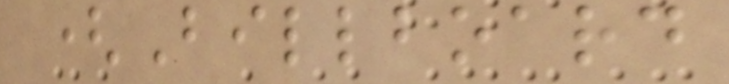(Billboard
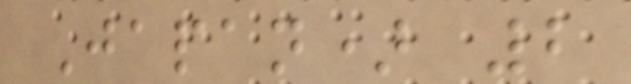Japan) 2
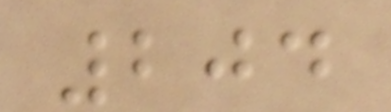204
